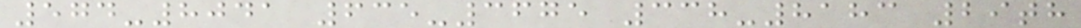574-8041 635-3675 338-8183 29th
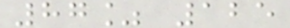87% 125
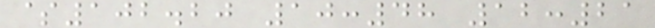$102.20 10:48 12:21
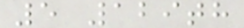5 129th
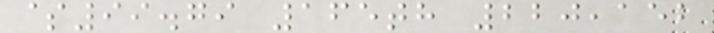$99.79 165th 220,152
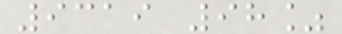9319 98%
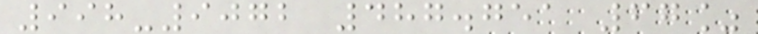998-9072 487.751 67%
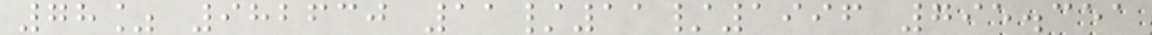78% 982630 11/11/1996 795.351
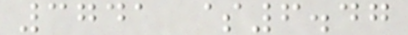3741 $6.47
